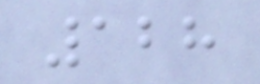128
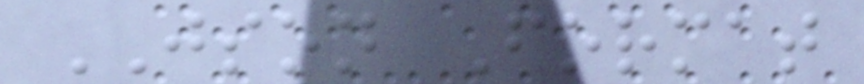JSON Format
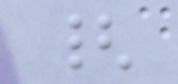{
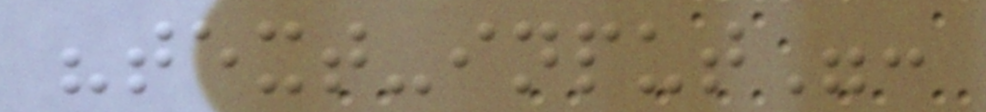"text-input":
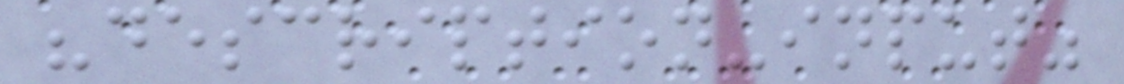"description-input"
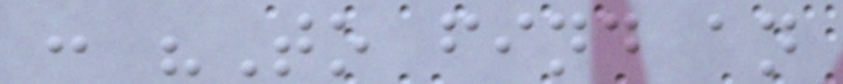: "To find an
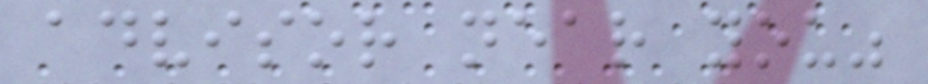advisor near you"
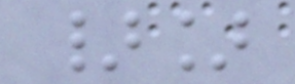}]
